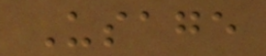Usage
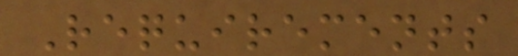Requirements
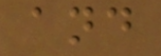and
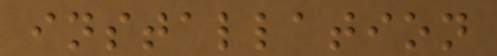installation
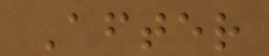After
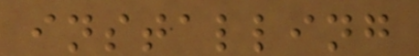installing
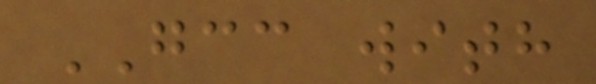GCC with
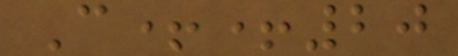C++20
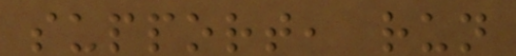support, run
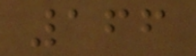166
